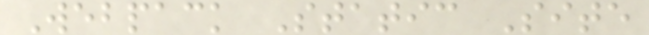Webpack Static Site
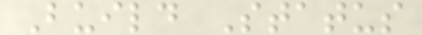Build Status
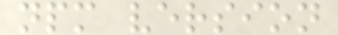npm version
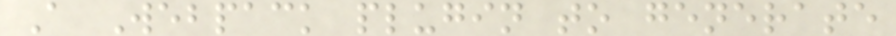A Webpack plugin to generate
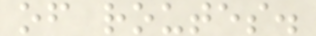of routes.
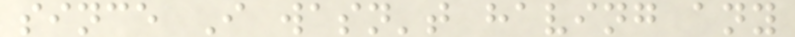since I wasn't having any
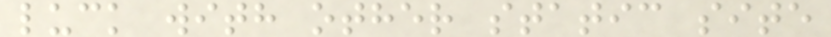luck with other static site
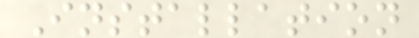Installation
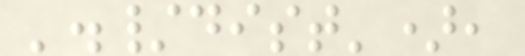'./dist'),
